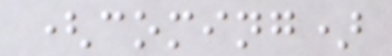(coming)
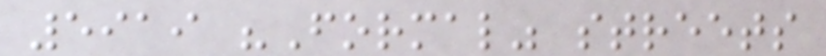5919 "Formal" streets
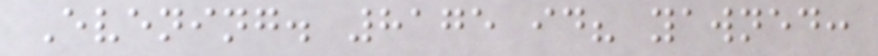Evening. 8175 id? yawned:
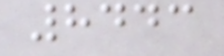8443
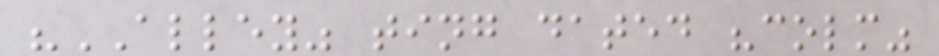"ALLEY" ting dated "colm"
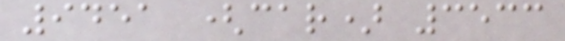9451 (car) 3533
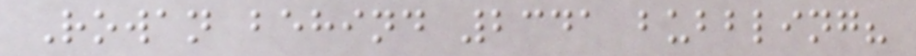Rowan behind 2341 bubbling?
